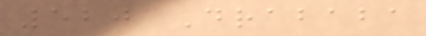520 Drababa
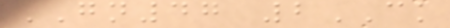GN47 2CK
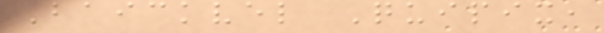Baickvel Quipix,
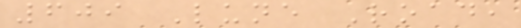609 Lune Road,
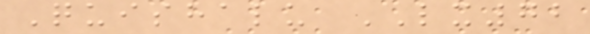Quishalu LX72
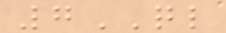7QL
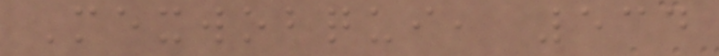Mexwobqui, 534
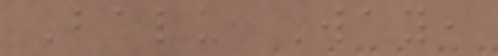Balu Way,
